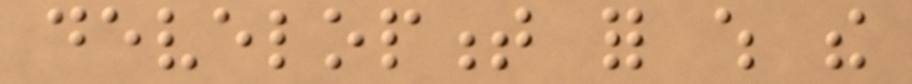development for which the
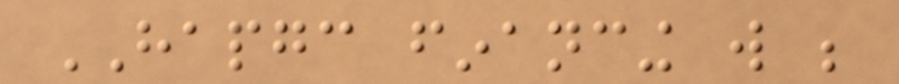HAPGC financing will be
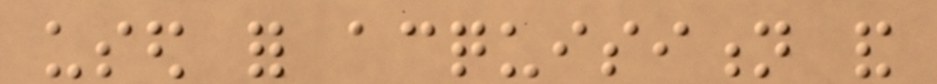used for acquisition and
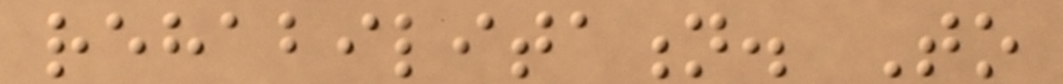rehabilitation. To
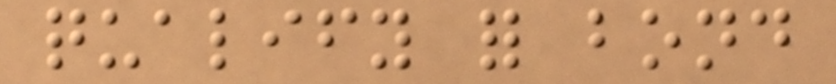qualify for bond
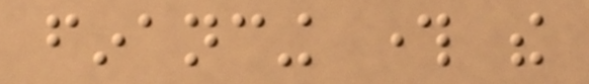financing through the
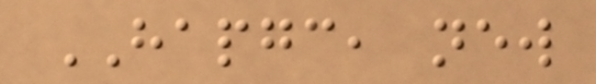HAPGC, new
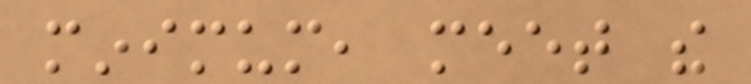minimum, meet the
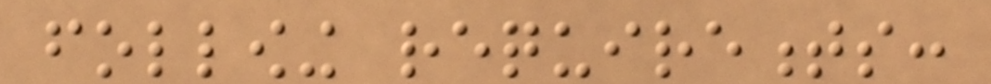following requirements:
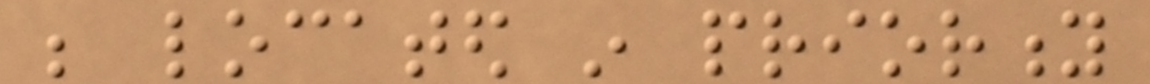be located in priority
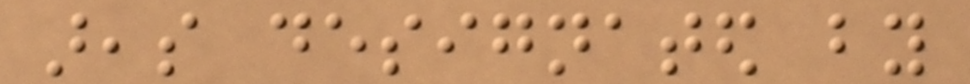areas designated by
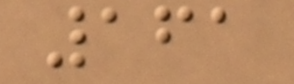161
